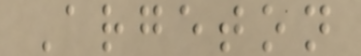Argeton
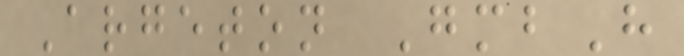Argeton GmbH
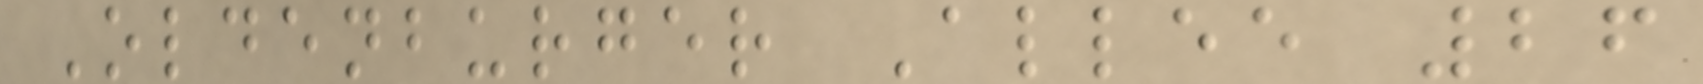Oldenburger Allee 26
